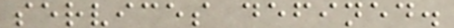services defined.
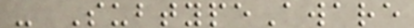- SubtypeAware
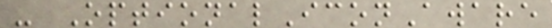- OptionalIconAware
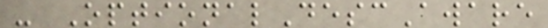- OptionalDescAware
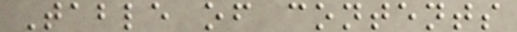Table of contents
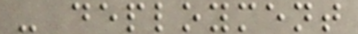- deployment
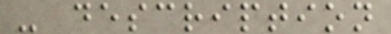- description
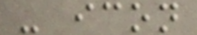- icon
